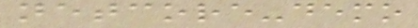netcore-demo
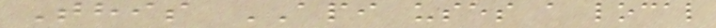This API uses a local
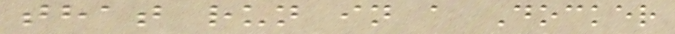that run in a Docker
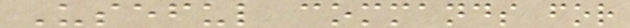Useful commands for
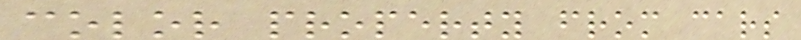color property from cars
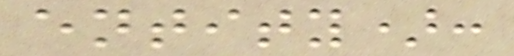entity):
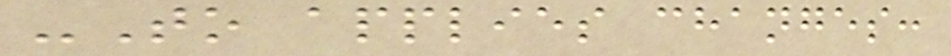-To applies changes:
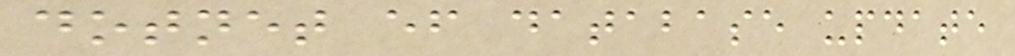dotnet ef database update
